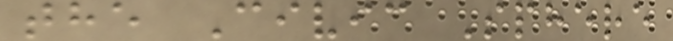the Civic Sphere
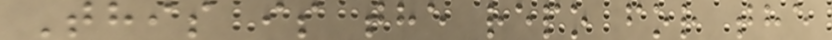This is the repo for the
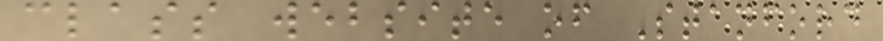class website of Stanford
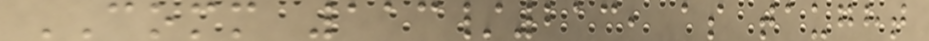COMM 113/213, as taught
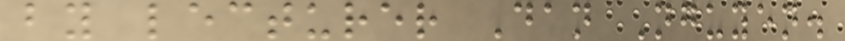by lecturer Dan Nguyen.
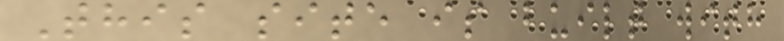This site is built with
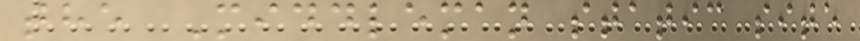the Middleman static site
